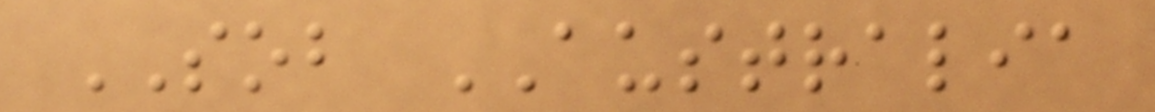SOB AUSTRALIA
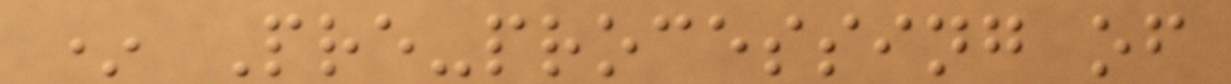* Pre-processing of
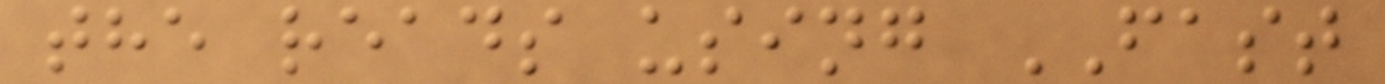the reads using FAST
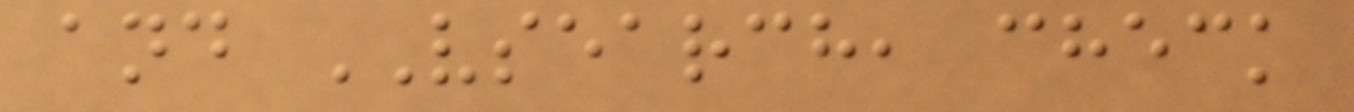and VSEARCH, check
